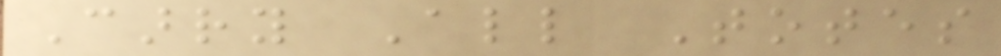Carry All Totes
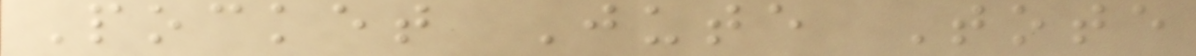Pocket Jute Tote
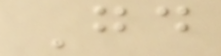Good
